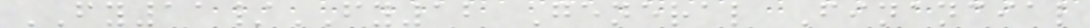FY11/FY12 General Financial
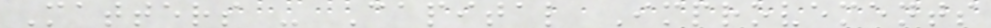Matters - Capital Improvements
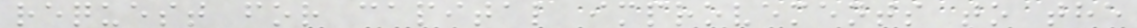request for capital improvements to the
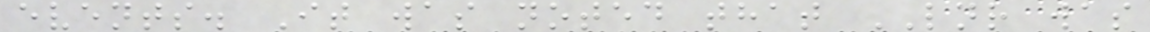events. It was noted that LNR was
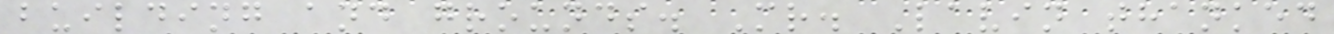building and grounds. Mr. Lavin thanked
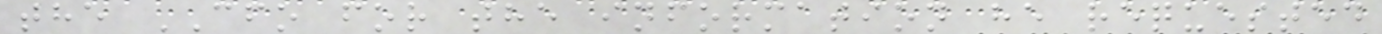the CFO for the information he requested
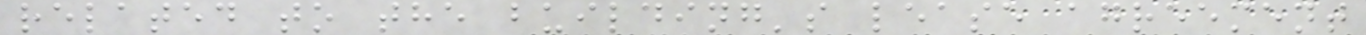related to the building's lease agreement
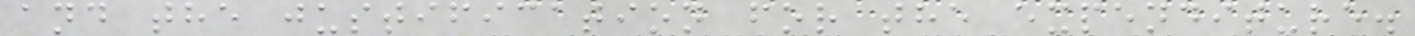and the justification for the expenditure.
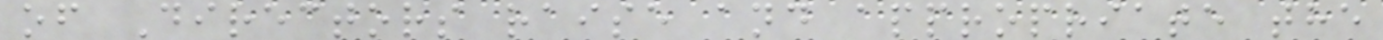of Directors raise and appropriate the
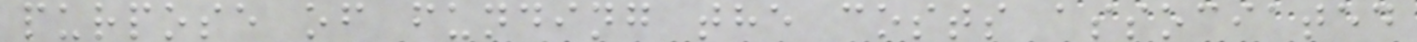purpose of funding the costs associated
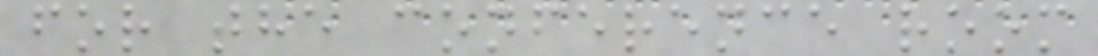for the conference room
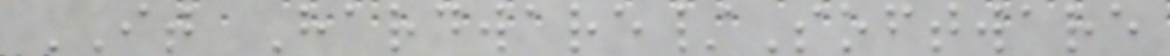IT Hardware/Software
